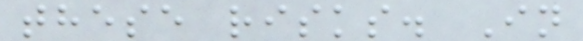these risks. In
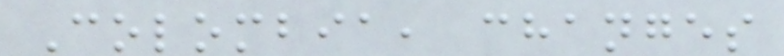Colombia, changes
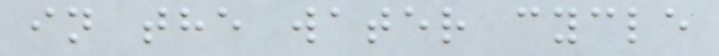in the water cycle
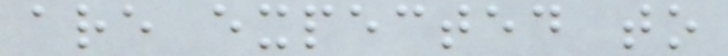are expected to
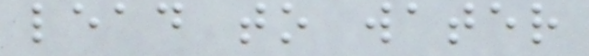lead to water
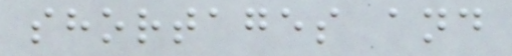shortages and
